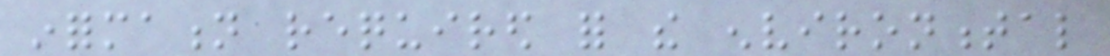information required for the environmental
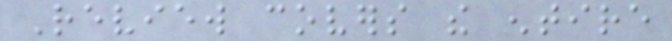Review covers the entire
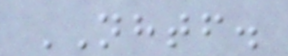NHTF.
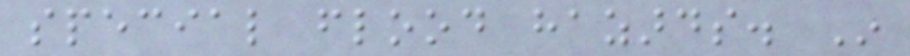special flood hazards. In
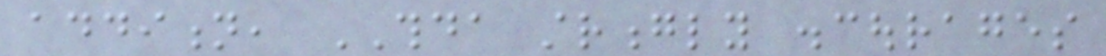addition, THDA strongly discourages
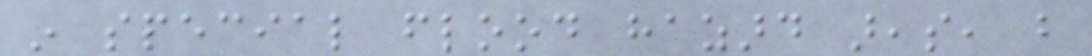in special flood hazard areas, but
